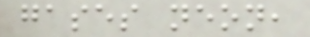gases neon,
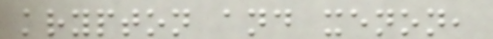krypton and xenon,
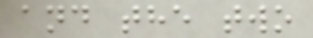and the two
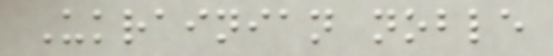Ukrainian noble
